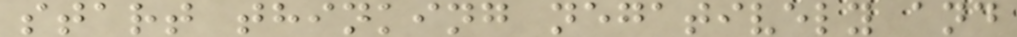start thinking negatively and
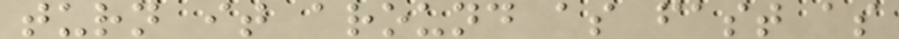turn it around as fast as
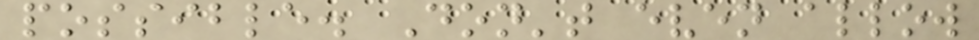possible. Don't even allow
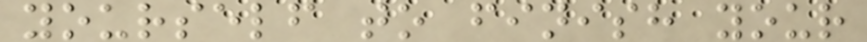yourself to finish your
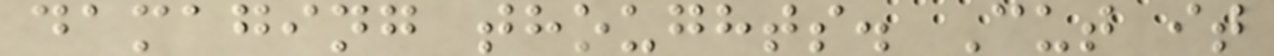damaging thoughts. Cut it
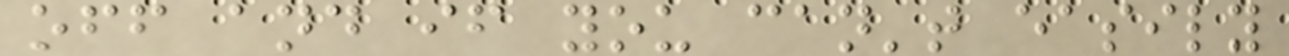off and if you can't easily
